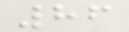86
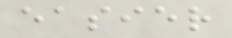easier
